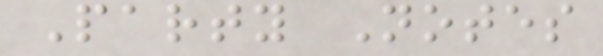Party Notes
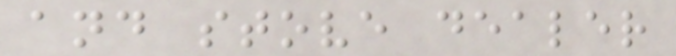and stove dealer
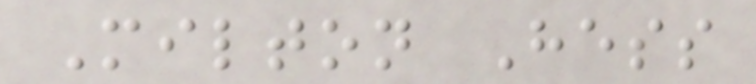Milton Hess
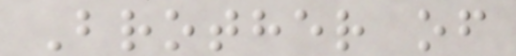Brother of
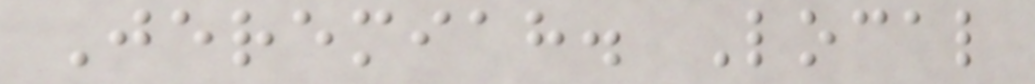Jeremiah. Local
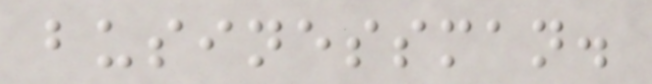businessman.
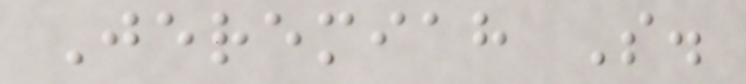Jeremiah S.
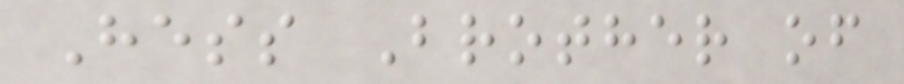Hess Brother of
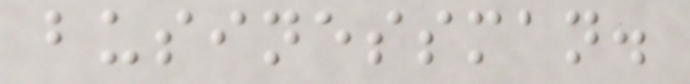businessman.
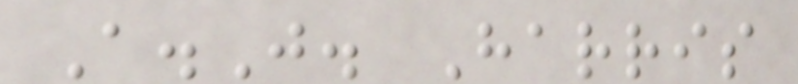A.J. Harris
